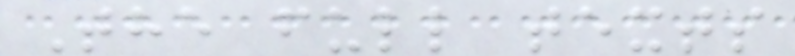The full texts
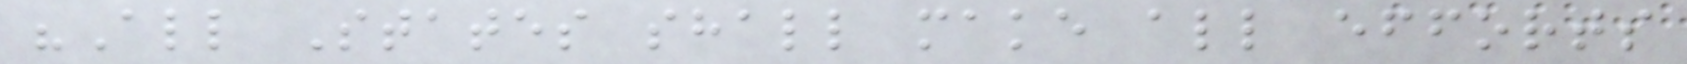"All States shall make all efforts
